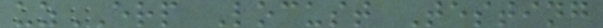uzERP Locust Testing
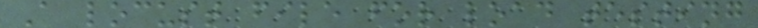A locust file for load testing
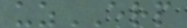uzERP
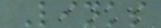Links
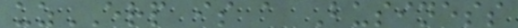uzERP is a Business
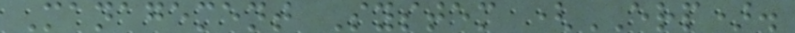Management System (ERP).
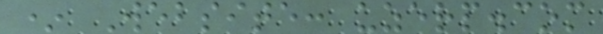* Website: uzerp.com
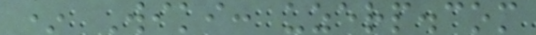* Wiki: uzerp.com
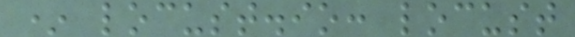* locust.io: locust
